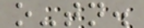o-tn.
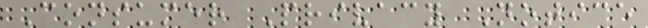Consumer Privacy Notice
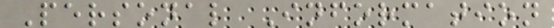Personal Information
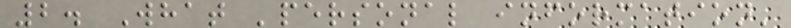2. What 'personal information'
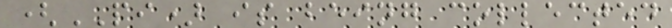(PI) is being collected
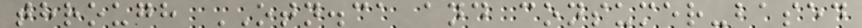through OTN.ca and consumer-based
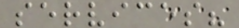services?
